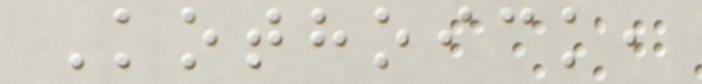Kothoick,
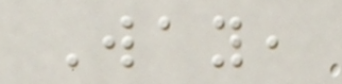Way,
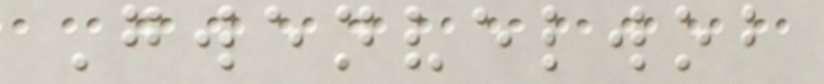Gwenvelwob
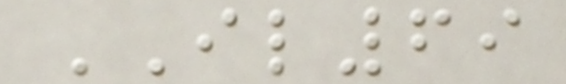IL69
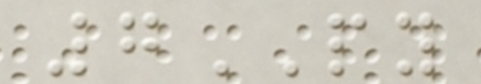7PY
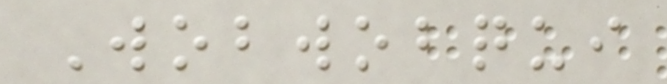Wobwobqui
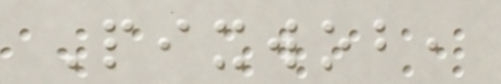Pixwob,
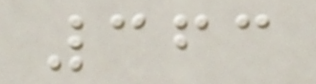363
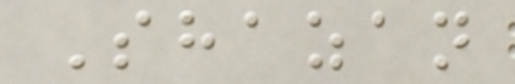Shazan
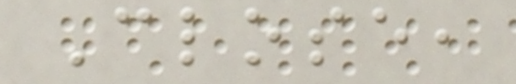Close,
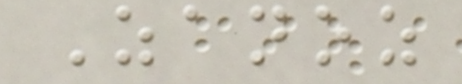Zanoz
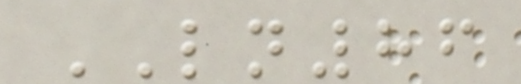LN86
